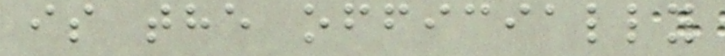is the officially
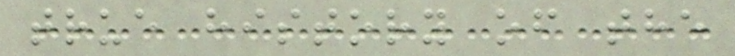true history of the
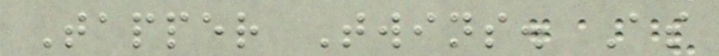Tapper Twins. As
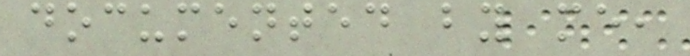documented by me,
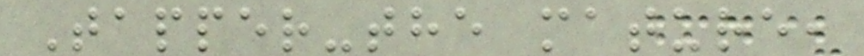Tapper-the mature,
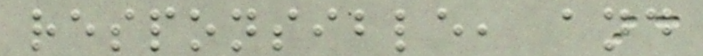responsible, and
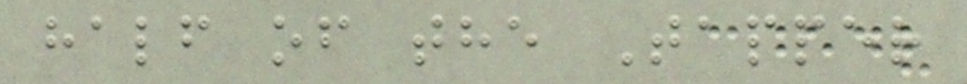half of the Tapper
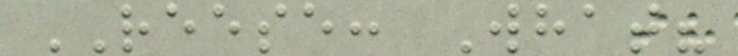REESE: What?
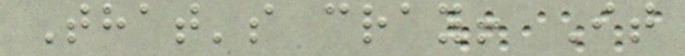That's cray! It
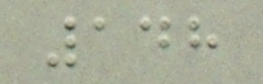148
